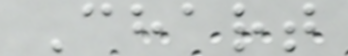Chart
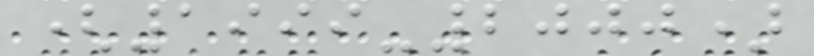(1999-2000)
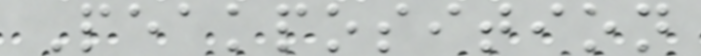Peakposition
